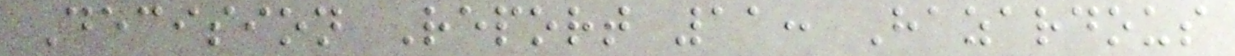Decision Report 11: Hazardous
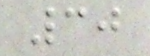30
